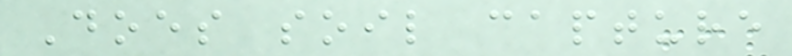Does soil capture
